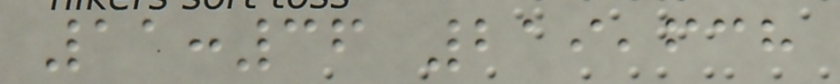11:36 219,638
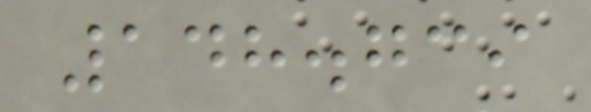148.739
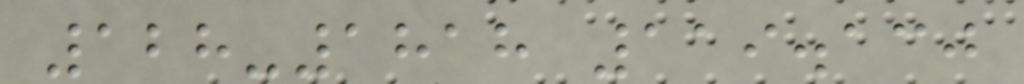128-1818 119.130
